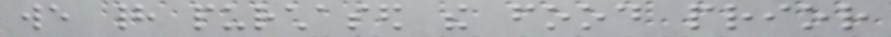we had purchased the food prior
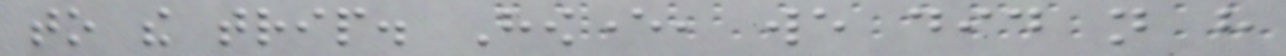to the trip. However, we did not have
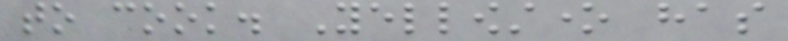to cook. Yellowstone has
